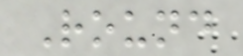Round
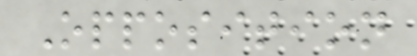Opposition
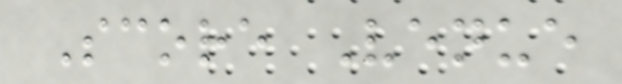Score Venue
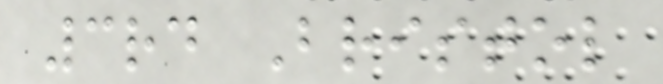3rd Bristol
